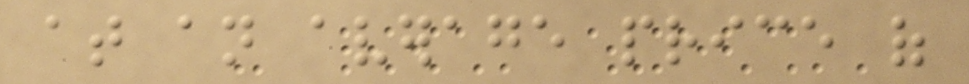at an average price of
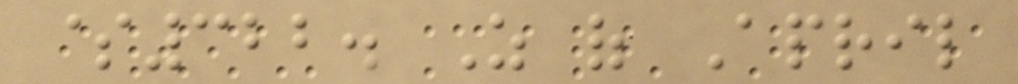$322. As of April
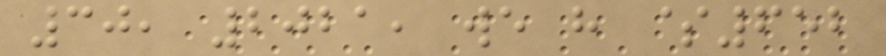30, 2021, we have $652
